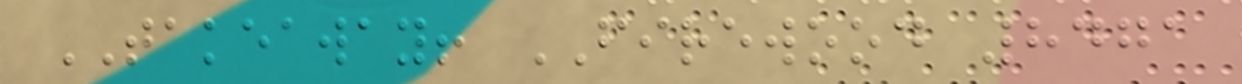TAKEAWAY! FIREWOOD 8471
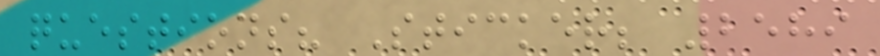questions? Sticker; 2589
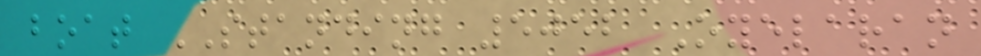boat STANDING 5052 Oyelaran
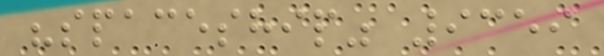"spaceship" 9359
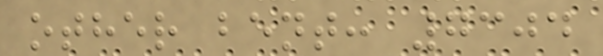other bent: 7304
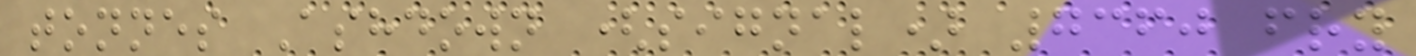tonnes Ashdown (signal) 7360 fry
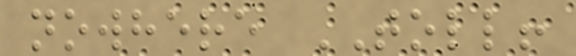nowhere TOLL!
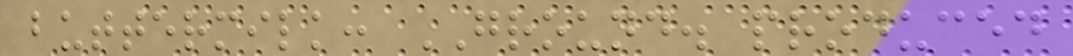buttermilk: GROUND. produced
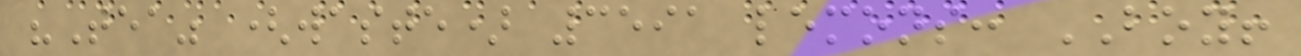"Tea" (waste) 3591 lemons: BOY!
